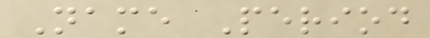Name Period
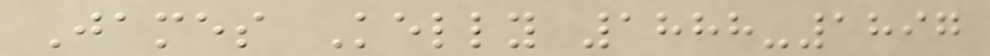James Kelly 1888-1897
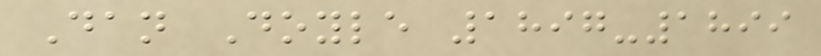Dan Doyle 1897-1899
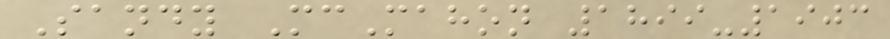Sandy McMahon 1899-1903
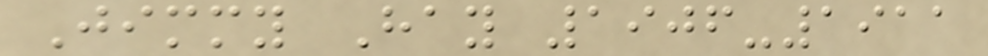Jimmy Hay 1906-1911
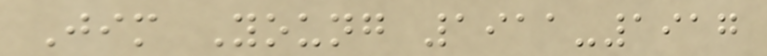Jim Young 1911-1917
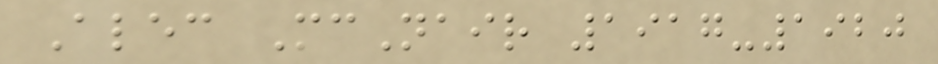Alec McNair 1917-1920
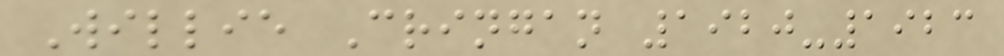Willie Cringan 1920-1923
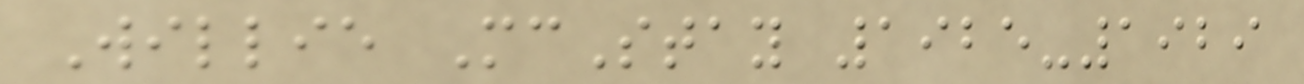Willie McStay 1925-1929
